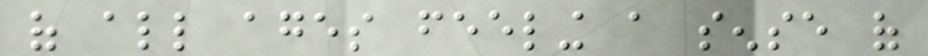of all ages feeling a sense of
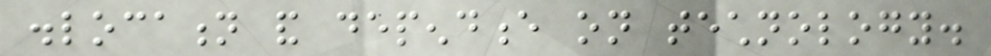dislocation and dependence on technology.
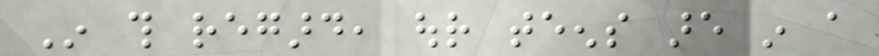In this regard, our teens are in a
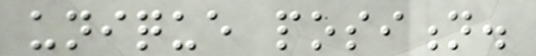unique position.
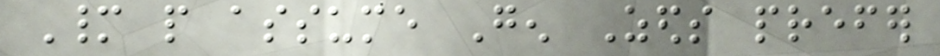Many people assume Gen Zeds prefer
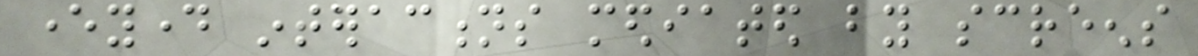everyday interactions mediated by screens
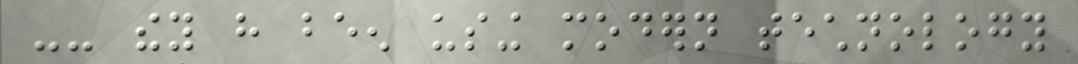-- they have been using modern technology
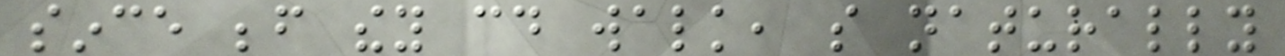since before they could walk, so naturally
